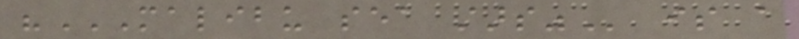"MALIBU SEA STARS" is a
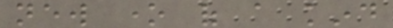new one of a kind
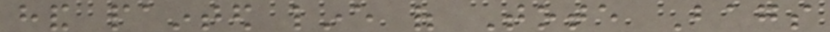hand painted line of Tote Bags
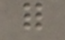for
